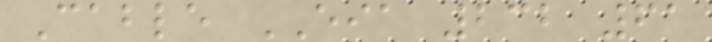Cable EIA 232 61
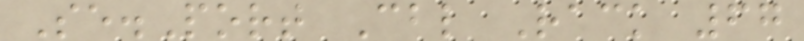Se.Port Cbl Rack 67
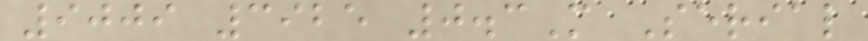9009 3925 0.3M Serial
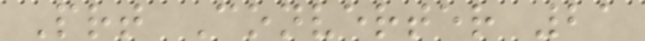Prt Converter 21
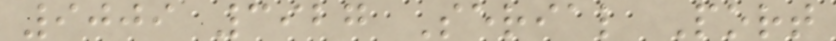9009 3927 Serial Port
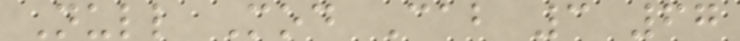Null Mod Cab 3 67
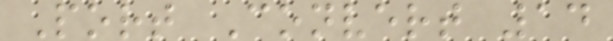Port Convert 14
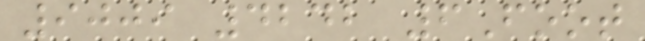9009 4242 6Foot
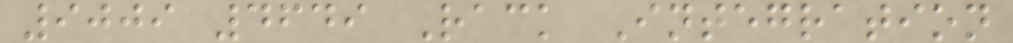9009 4649 Rack Integration
